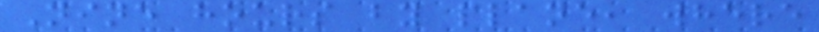Nine hours by plane, where
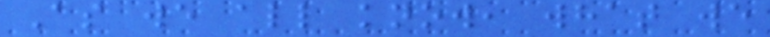As we all know, what we
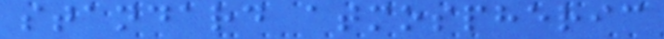standard atmospheric
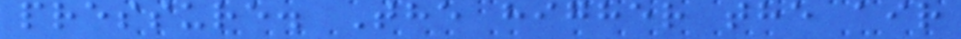pressure. The higher the air
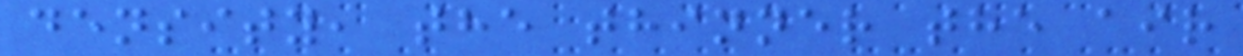density, the thinner the air
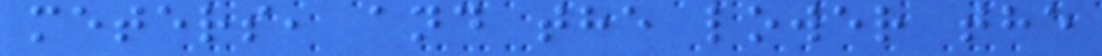meters, and the lower the
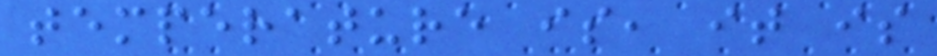temperature is, it is
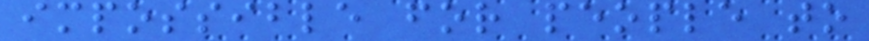impossible for people to
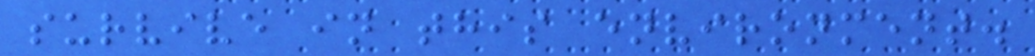survive in this environment.
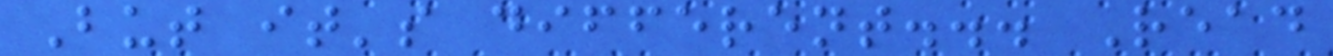But it's different... Read
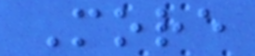More
